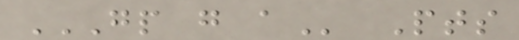GP G A Pts
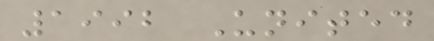1992 United
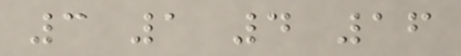3 1 4 16
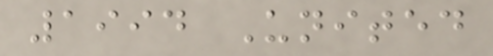1994 United
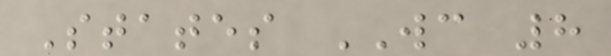States WC 8
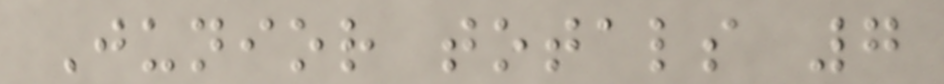Junior totals 7
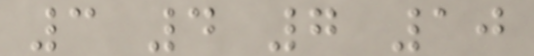3 4 7 10
